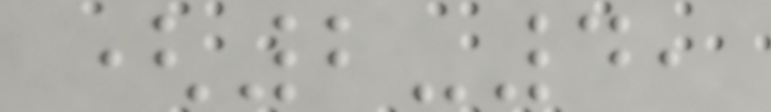(2-4,
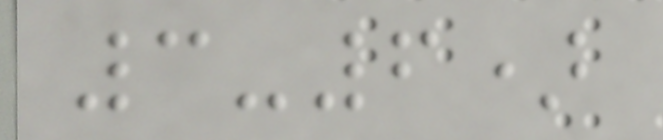3-6)
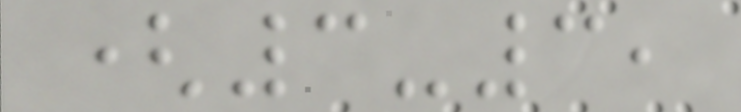(3-3,
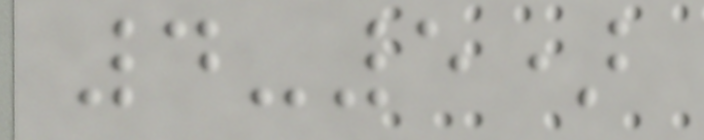4-5)
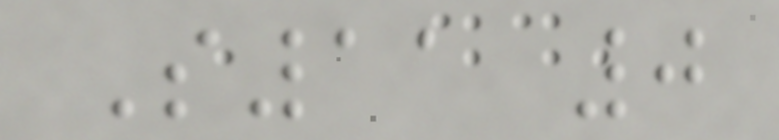S11 0
